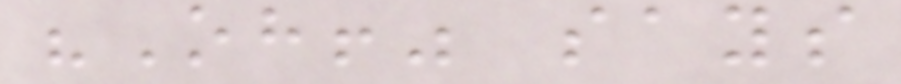"Oh!" says
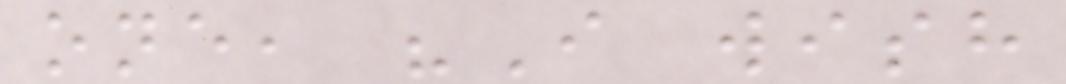one, "I wish
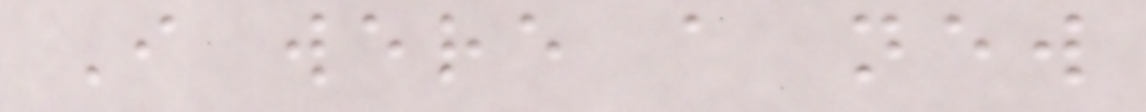I were a new
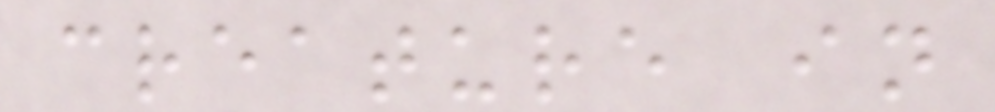creature in
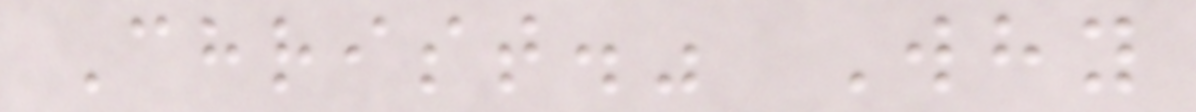Christ." Why
